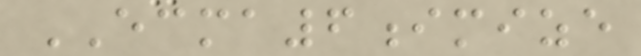ECMA6imize
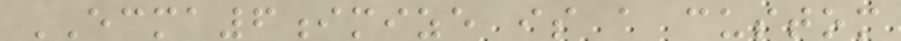ECMA6imize is a custom
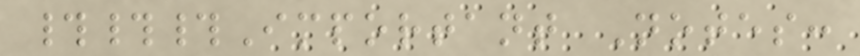###Important Notes:
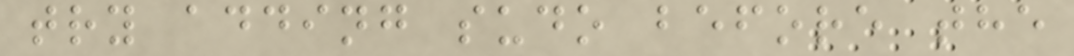try adding sudo before the
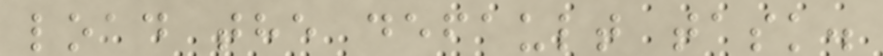load the default task.
